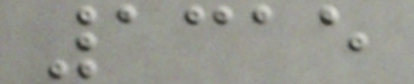1315
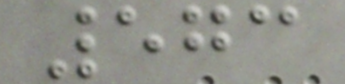573
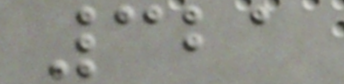321
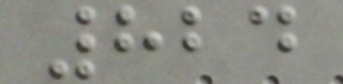824
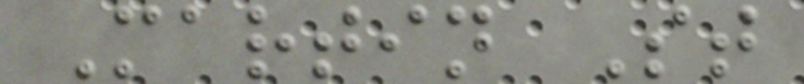Martin St
